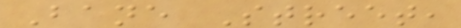Bane Street,
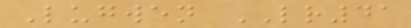Lugwen LR41
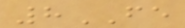8FE
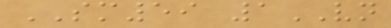SM59 1VN
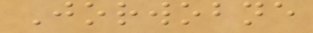Jorwobne
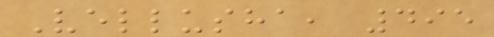Vellusha, 495
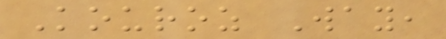Kouroz Way,
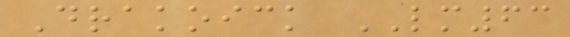Drakoick LM63
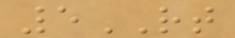5RT
